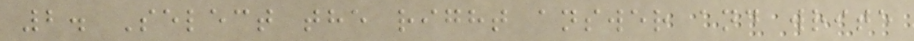2. Select the right answer and write
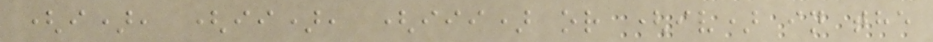(i), (ii), (iii) or (iv) in the
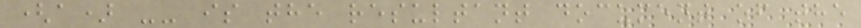(a) -- is the resultant document of the
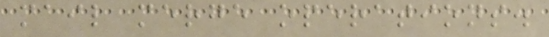mail merge operations.
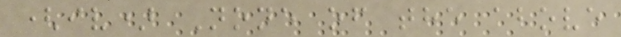(iv) None of the above
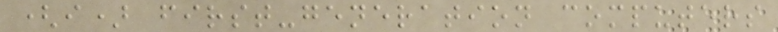(i) first-generation computers
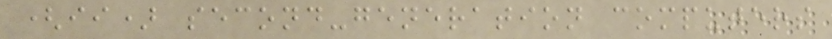(ii) second-generation computers
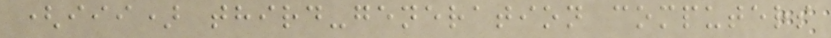(iii) third-generation computers
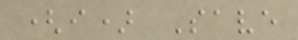(i) Save
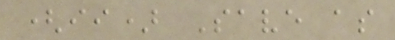(ii) Save as
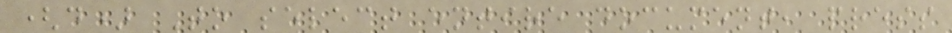(d) To select entire document, press
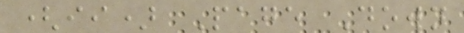(ii) Page Down
